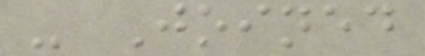- Joined
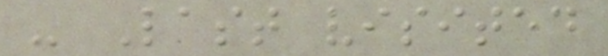- Last visited
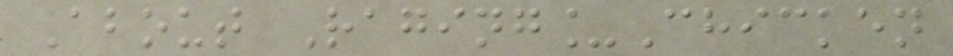About Raging_Chicken
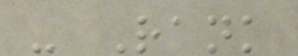- Rank
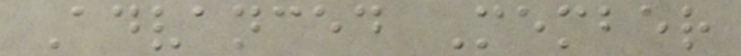Advanced Member
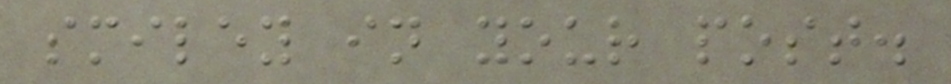smiley in your post.
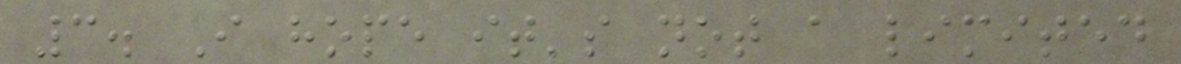3. I hope it's not a limited
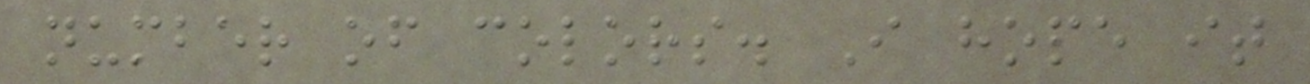number of colors. I hope it
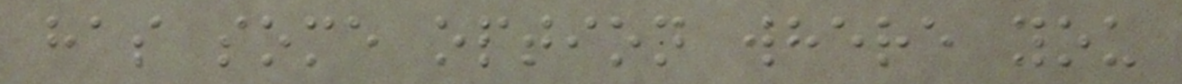has some option where you
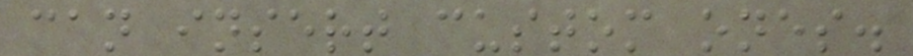can insert custom ones.
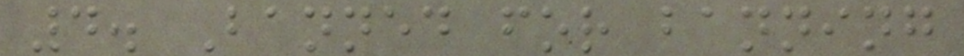4. Banned for banning
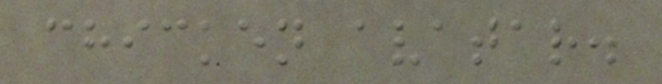chicken avatar.
